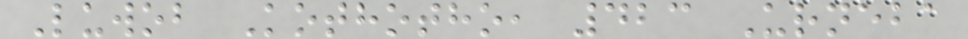Luwob Kothotho, 423 Urneba
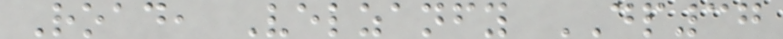Road, Velzanfy DP37
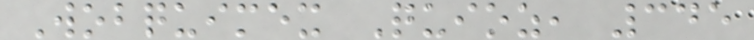Wobquimex Quioz, 345
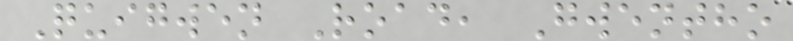Quigwen Road, Gwentho
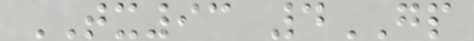TX93 4GP
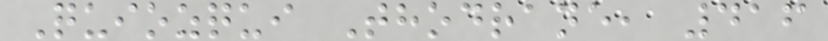Quiozqui Thodrane, 416
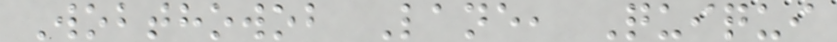Wobthowob Lane, Quiqui
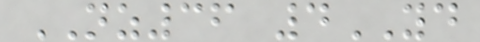NZ36 4YD
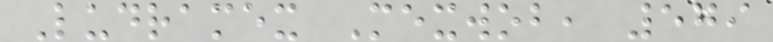Ludramex Mexwob, 579
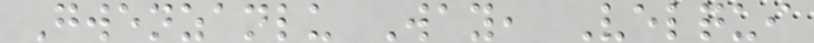Gwenzanlu Way, Velqui
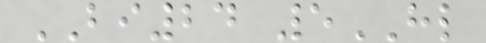BI24 5HL
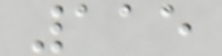115
